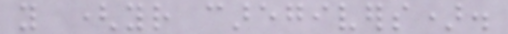you (your caregivers).
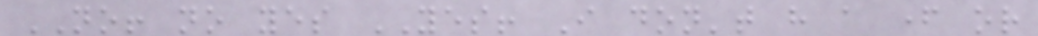NO! no yes YES! I don't have a father or
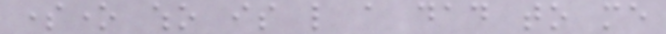someone who is like a dad to me
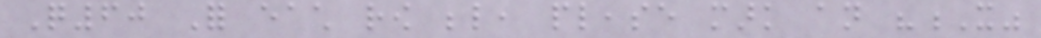Q60 For each row below, please mark an "X"
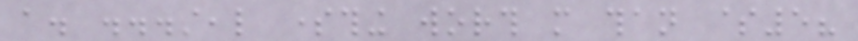a. ...steal something worth more than $5?
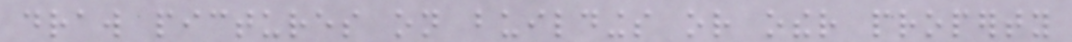draw pictures on buildings or other property
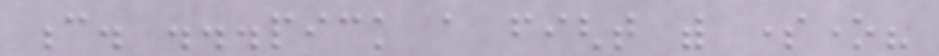c. ...pick a fight with someone?
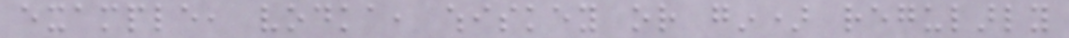example, vodka, whiskey or gin) regularly
